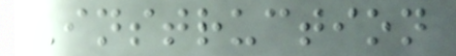Instruction
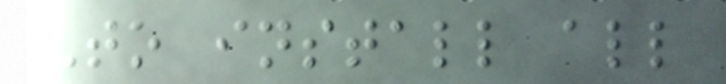To install all
